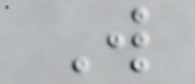W
